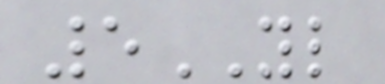5YL
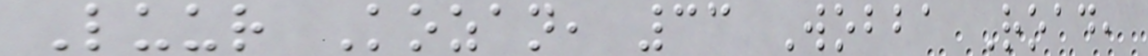Luur Kozan, 33 Wobba Road,
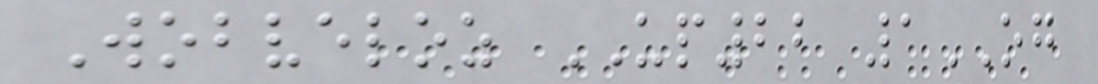Wobveloz UP22 1OG
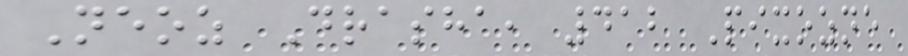Neoz Drasha, 412 Pixozne
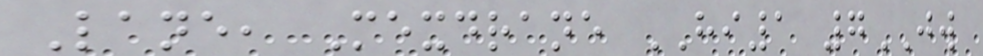Lane, Mexdrane HI1 7JW
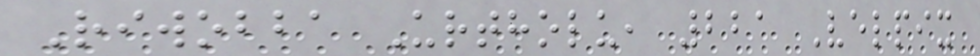Riwobba Urtholu, 221 Velpix
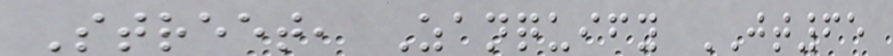Street, Zanquify JT65
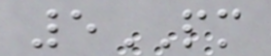5PM
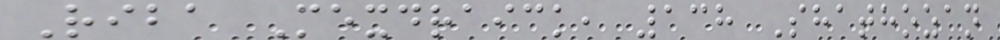Riba Mexdraick, 138 Shathozan
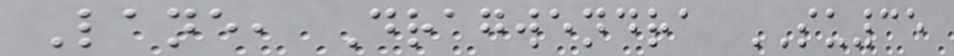Lane, Dragwendra SU35
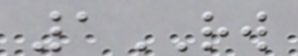1RW
